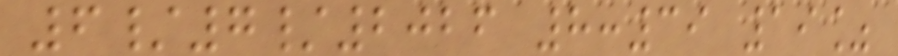6/7/2026 8:39 19%
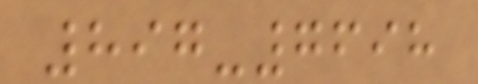897-7698
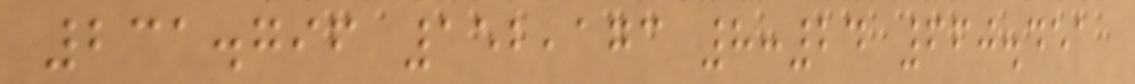231.796 152,173 8:24 660.451
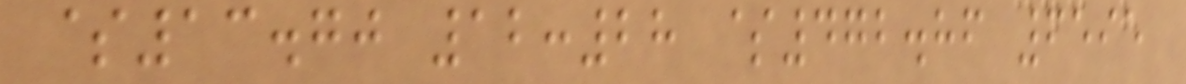$13.70 12:28 $472.86 6595
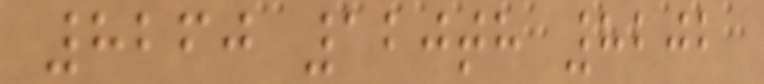8260 120th 8202
